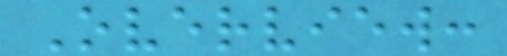Overview:
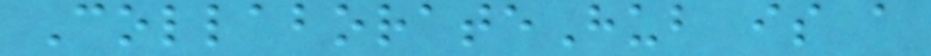CollaborateHub is a
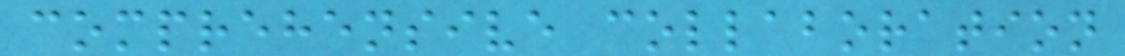comprehensive collaboration
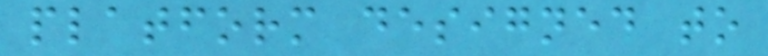platform designed to
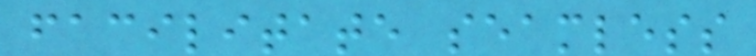facilitate seamless
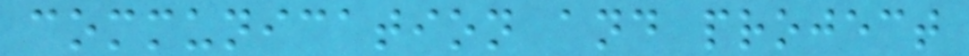communication and project
